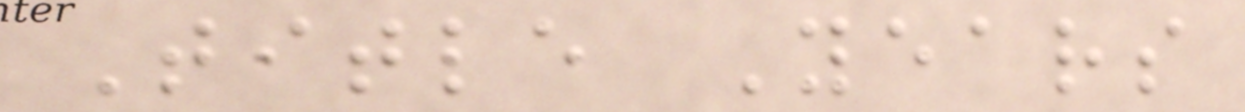Title Years
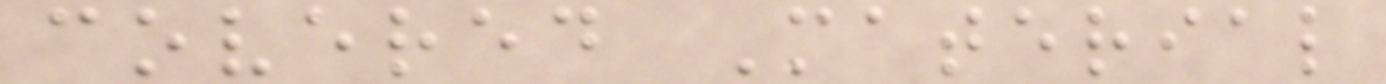covered Material
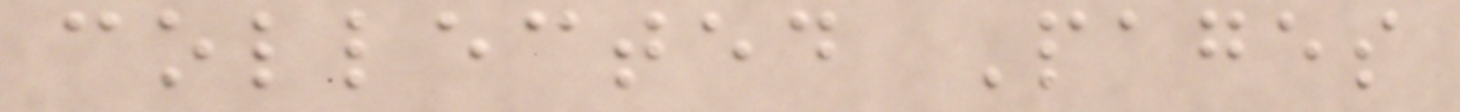collected Pages
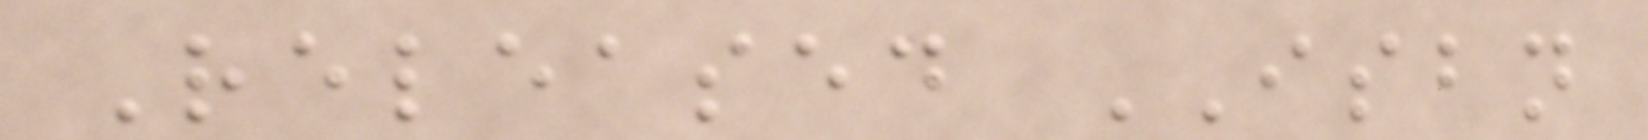Released ISBN
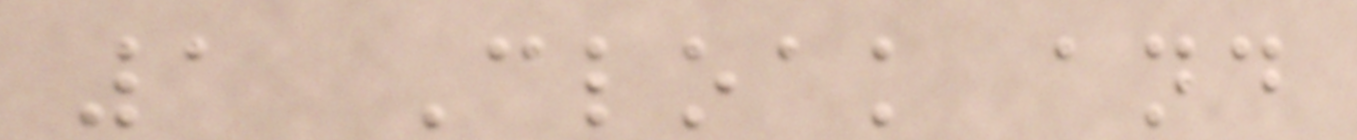1 Cloak and
